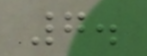7.
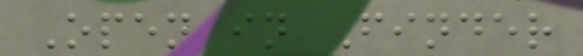Open in Finder
